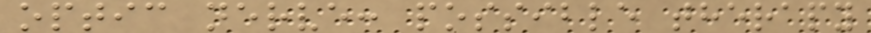optic nerve: possible therapy
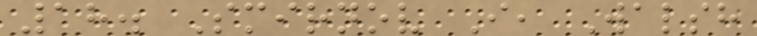18. Smirnov I, Walsh
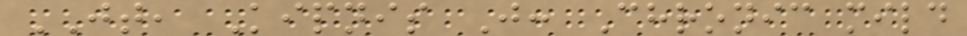JT, Kipnis J: Chronic mild
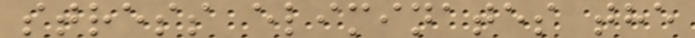stress eliminates the
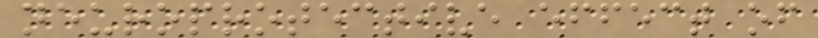neuroprotective effect of
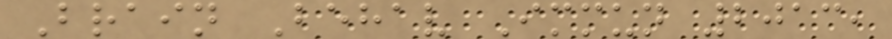Brain Behav Immun 2013,
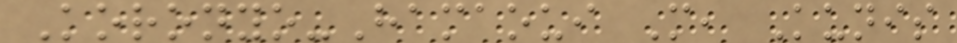Koronyo-Hamaoui M, Kunis
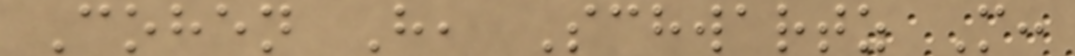Cohen H, Schwartz M:
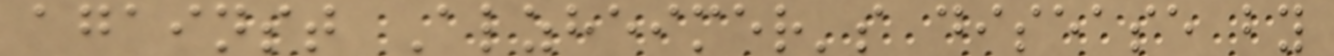against Alzheimer's disease by
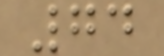74
